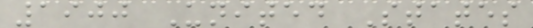1900 United States
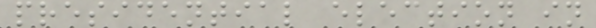presidential election in
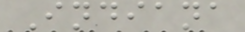Indiana
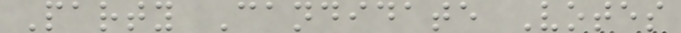Party Candidate Votes
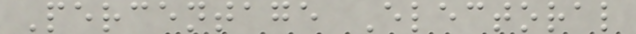Percentage Electoral
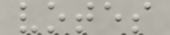votes
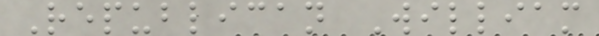Republican William
